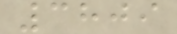3809
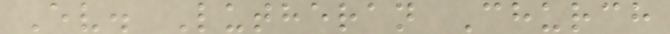Ev. Lutheran Church
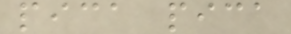pica pica
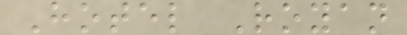Hotel Royan
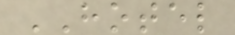HOTEL
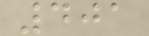401
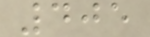405
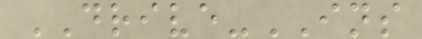DRIVE-INS
